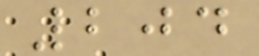204
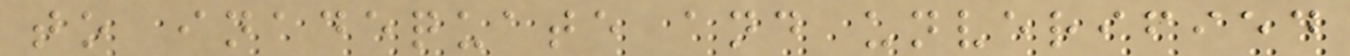to inadequate and unverified
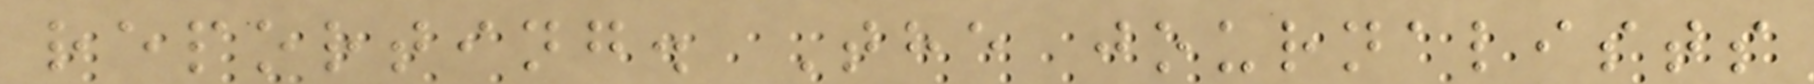reporting. The journalists
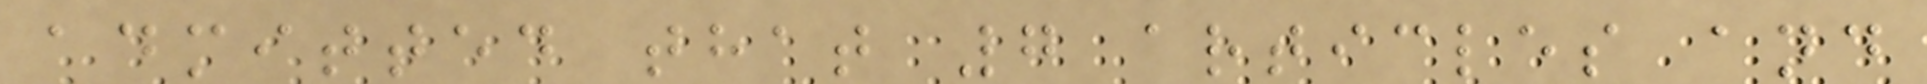admitted that 7 articles and
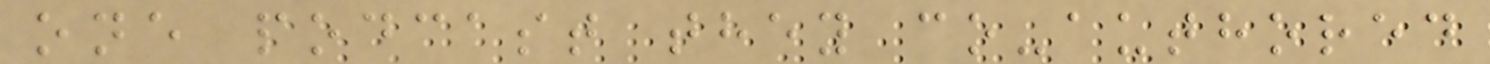one podcast they co-authored
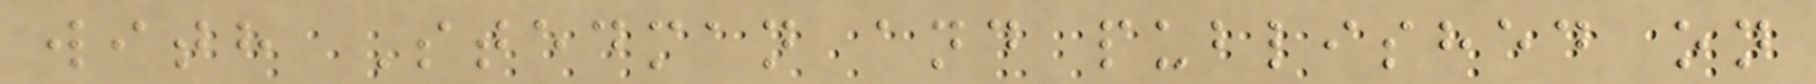with Stedman and published on
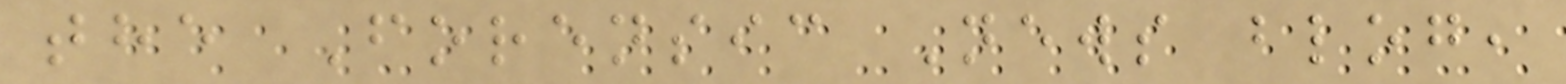the Forensic News blog,
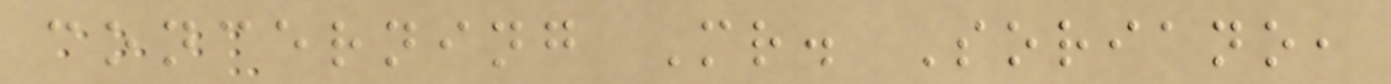concerning Mr. Soriano,
